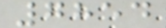7854
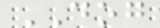DOG
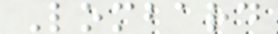Lombard
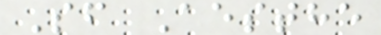Sf Aesthe
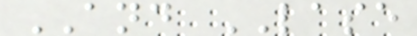AND LASE
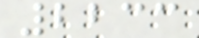2233
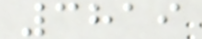3819
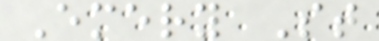Emery St
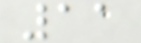11
